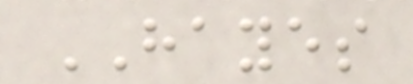HAYES
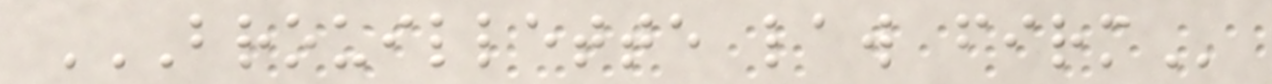BROUILLETTE LAW FIRM
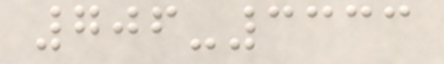706-3333
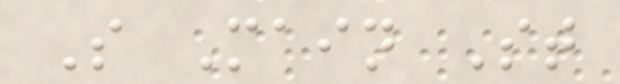S Main St
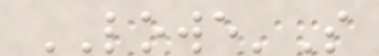LOWE'S
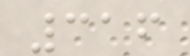316
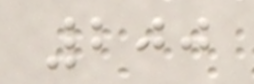200
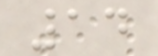14
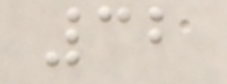32
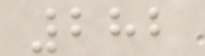282
